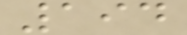194
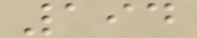194
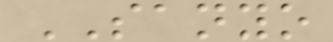SANYO
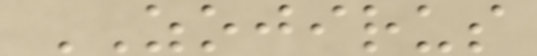ZOJIRUS
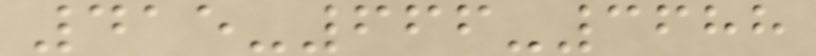415-666-3688
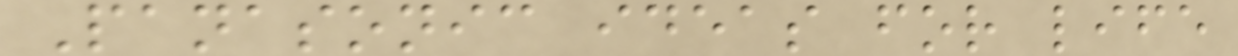Panasonic ideas for life
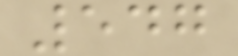547
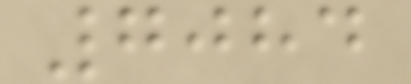7084
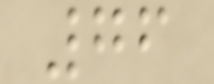76
